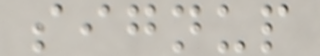signup
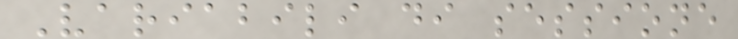Variabili di sessione
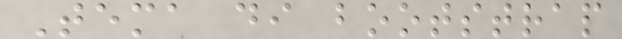Tema di bootstrap
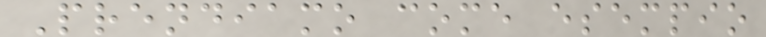Prendiamo come esempio
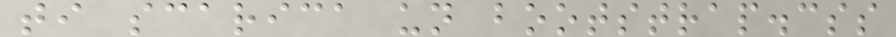ti scarica un bootstrap.css
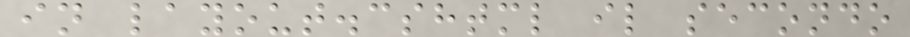in layout.cshtml il secondo
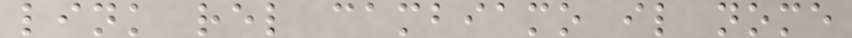link rel cambiamo il nome
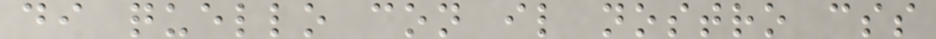di quello con il nostro css
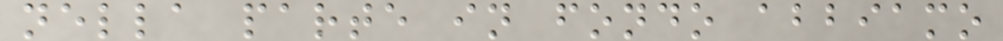nella parte in fondo abbiamo
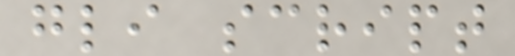gli script
